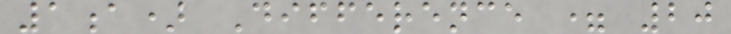1a) Difference = 20
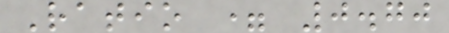Ratio = 0.70
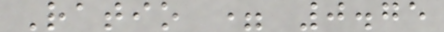Ratio = 0.75
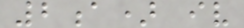2a) iv
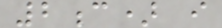2c) i
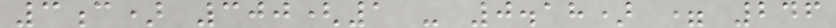3c) 300(1 - 0.18) = 246
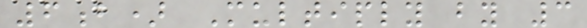6b) Multiply by 3
